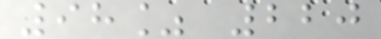98% 220
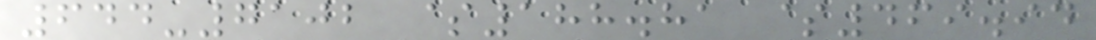644-7102 $188.81 $469.94
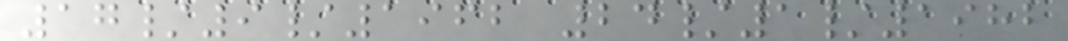17/9/1962 24/1/1982
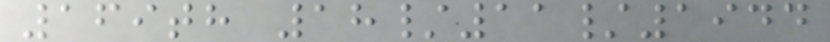169th 18/11/1944
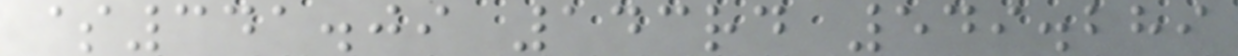$341.09 143rd 549.289
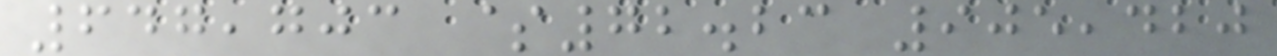647,703 $72.23 905,420
